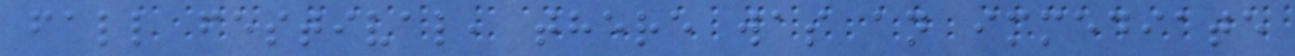fall festival, there was an immediate
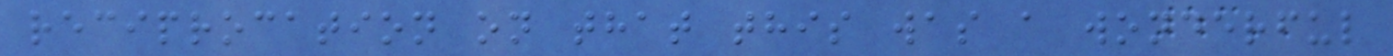reciprocation on that this was a wonderful
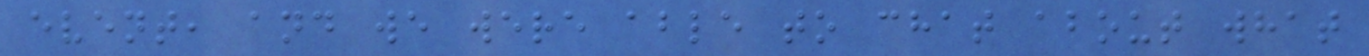event, and we were able to chat about what
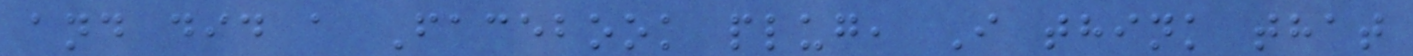and did a Facebook plug, I think that
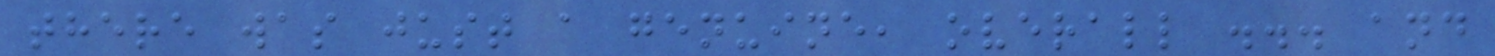there was just a genuine, overall ... and
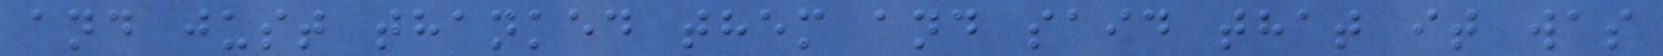and just thanked them and said that it was
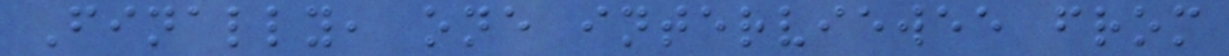Finally, one interviewee from
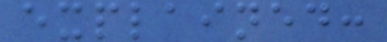explained:
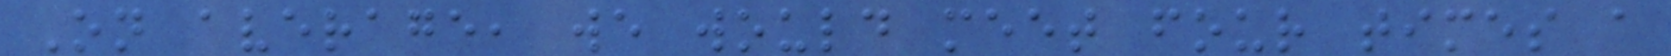On average, we would meet four times a
